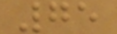75
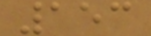153
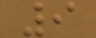9
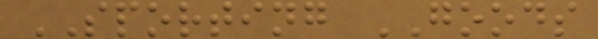SPORTING GOODS
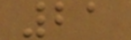21
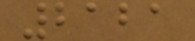2121
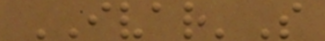IVAR'S
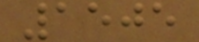1505
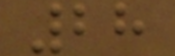28
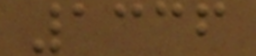1336
